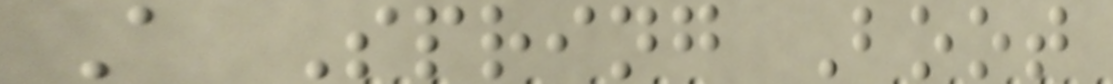A Spring Boot
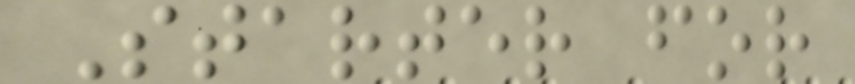Starter for
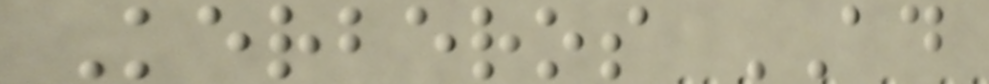Kerberos AD
